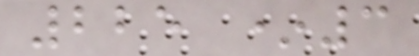225 *3
